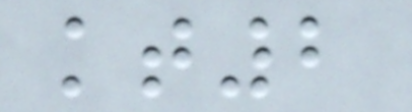kt2
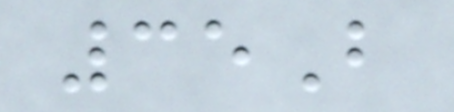35B
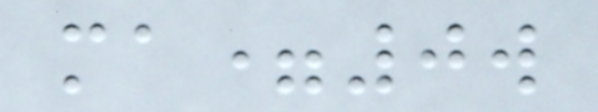ma=0w
